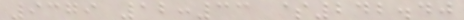9379 12:33 $242.40
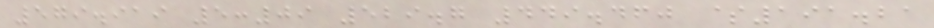579.919 5:09 529.7 449.460 $191.21
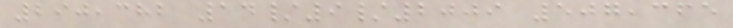290,382 14/9/2009 507,365
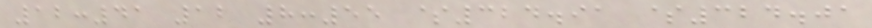12:41 12 8:55 $324.91 $324.01
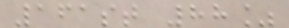161st 88%
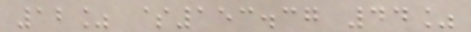12% $153.37 44%
